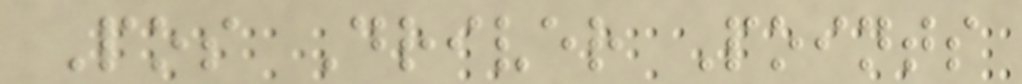Pos Driver Points
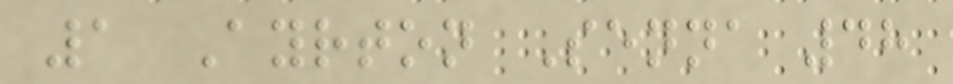1 Ayrton Senna 48
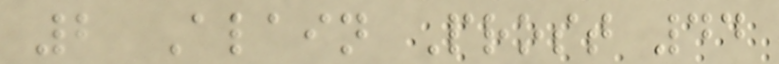2 Alain Prost 44
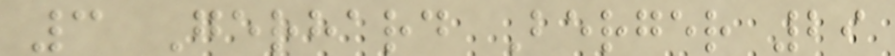3 Gerhard Berger 29
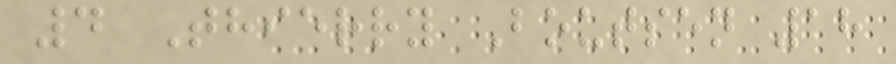4 Thierry Boutsen 18
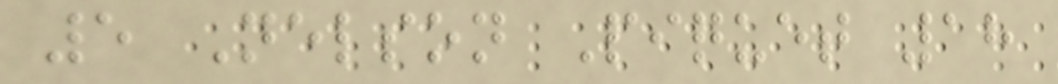5 Nelson Piquet 18
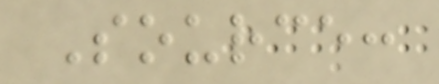Source:
